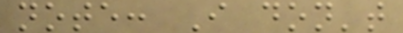note: I don't
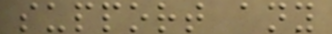support any
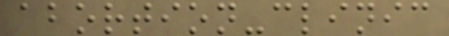abortion-clinic
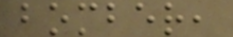bomber,
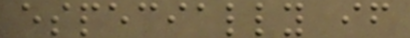especially if
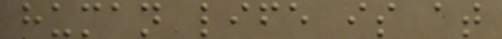human life is at
